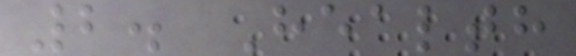2. Health
